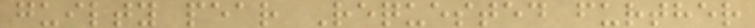guilty pear Requested further
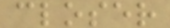closer
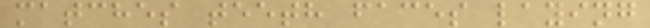matches teeth faces laying
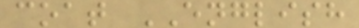coat ENGLISH
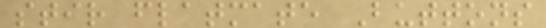stir flatmate Buttons
